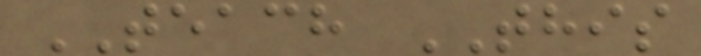TEACH THIS
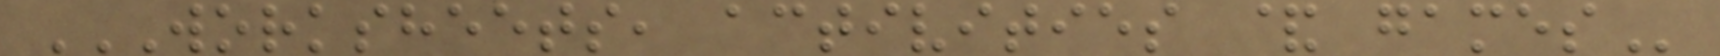WORKSHEETS, ACTIVITIES & GAMES
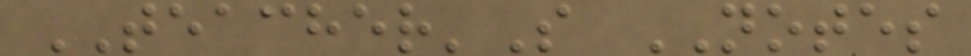TEACHER'S NOTES
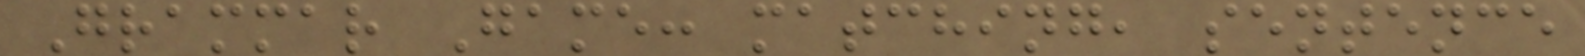Grammar Game: matching, sentence
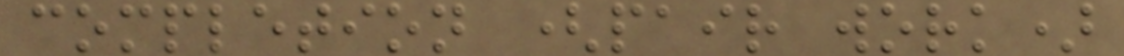completion (pair work)
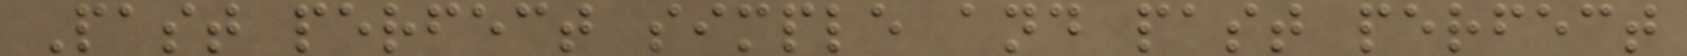Past perfect simple and past perfect
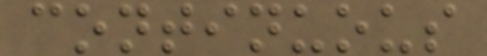continuous
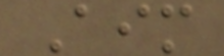Aim
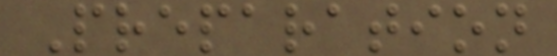Preparation
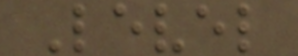Level
